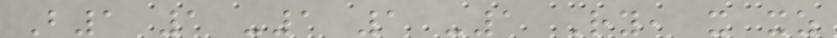B1 1 -1 1 -1 Ry, x xz
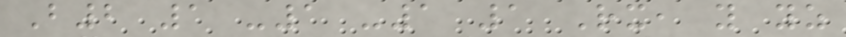B2 1 -1 -1 1 Rx, y yz
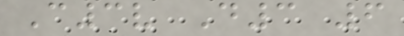C3v D3 6
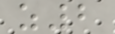z2
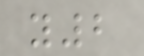y2
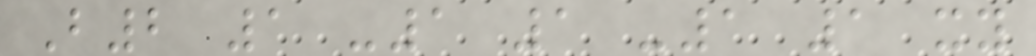B2 1 -1 1 -1 1 xy
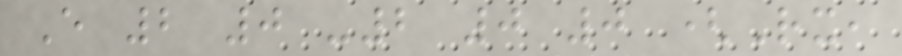E 2 0 -2 0 0 (Rx,
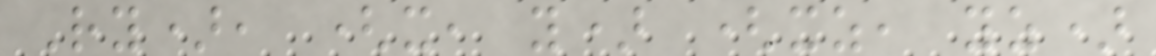Ry), (x, y) (xz, yz)
